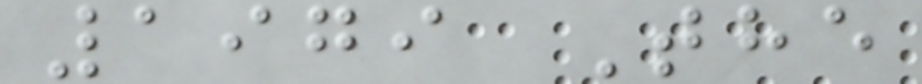1979 The
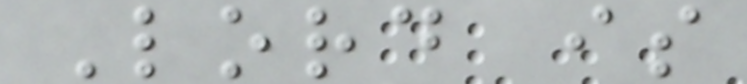Lord is
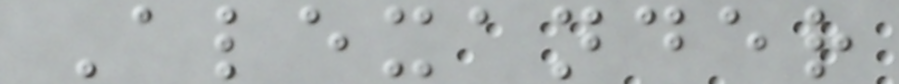Alexander
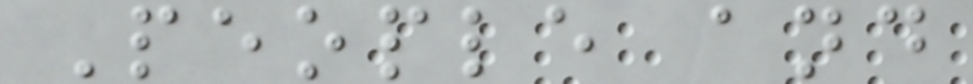People and
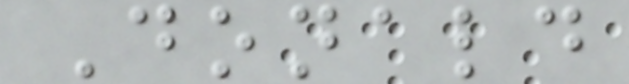Donald
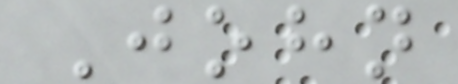John
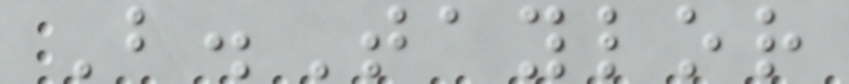B.Taylor
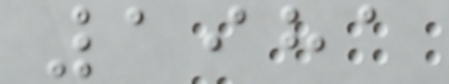1981
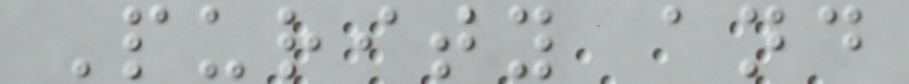Purity and
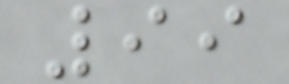99
